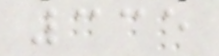335
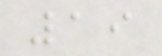19
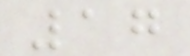17
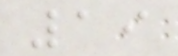19
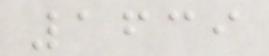1639
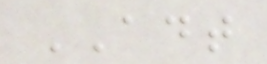ADT
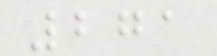271
